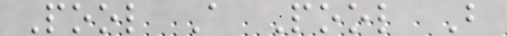Pool A Pool B
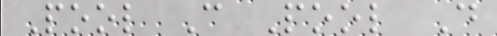Pool C Pool D
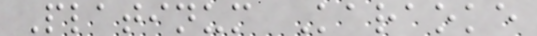Platinum Karaoke
